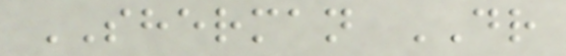SHERMAN DR
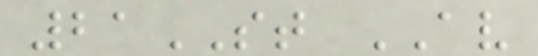21ST AV
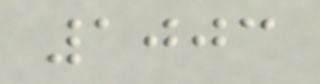1003
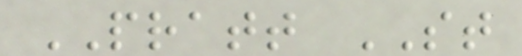PRATT ST
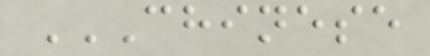CHINESE
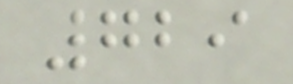729
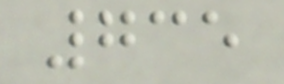735
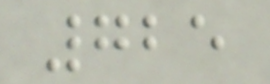725
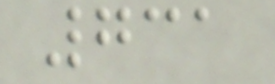731
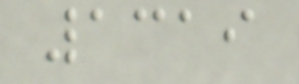1319
